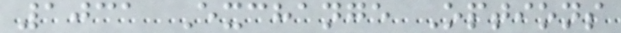1031 Exchange Options
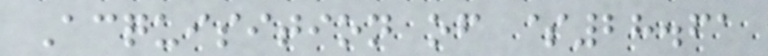Acquisition of $28.61
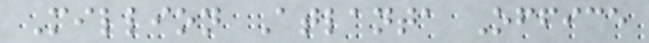Million Atlanta Office
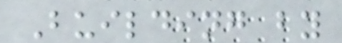Building by
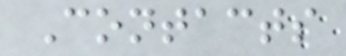Contacts
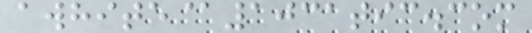awhite@1031tic.com
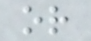or
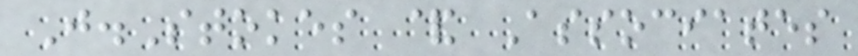J.Stokes & Associates
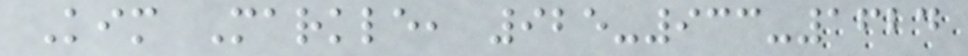Kim Markle, 925-933-1624
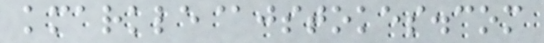kmarkle@jstokes.com
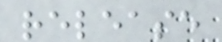release
